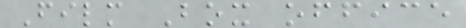Film Box office
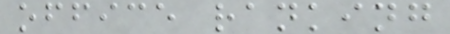office ranking
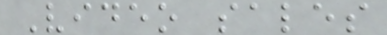Video sales
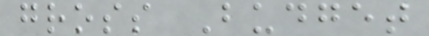gross Budget
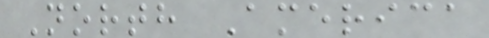North America
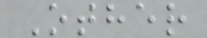Other
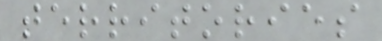territories
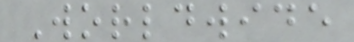Worldwide
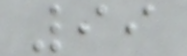99
